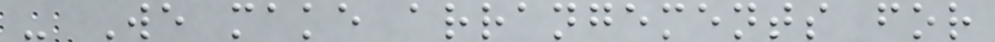- We make arrangements for
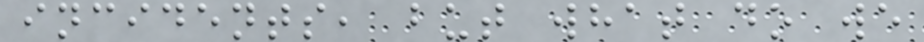incidents, but what do we
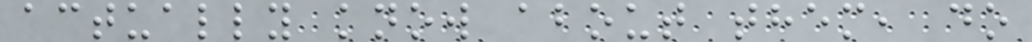actually know about them, do
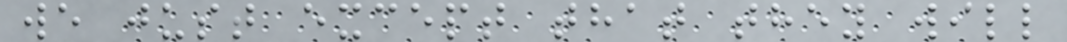we just except that they will
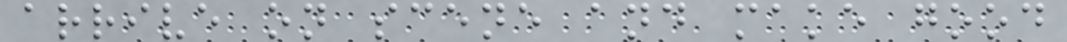arrive on scene and make good
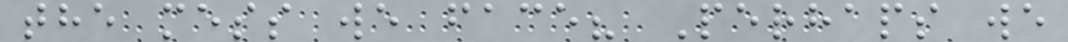the mess we face? Perhaps we
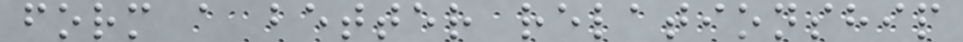form a better relationship
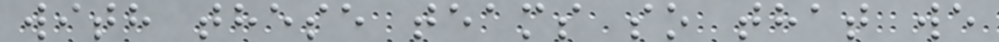with these teams so that we
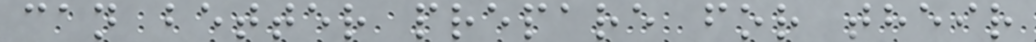can better prepare for their
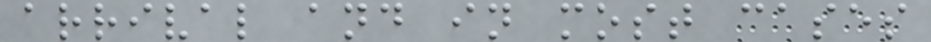arrival and in most cases
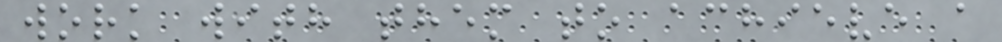work with them to achieve a
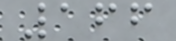166
